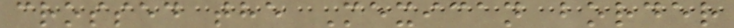crossed the Mexican border
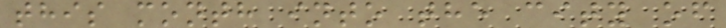this month into the city of
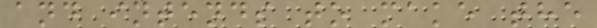and intends to make the
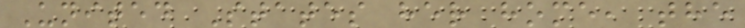United States her home, the
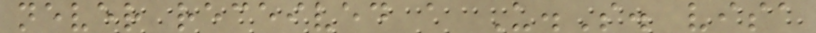never received a U.S. visa
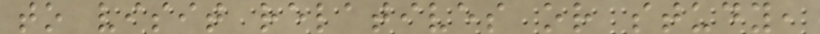to visit relatives or study,
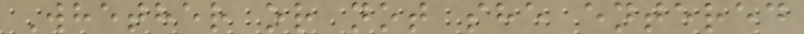Whether or not she entered
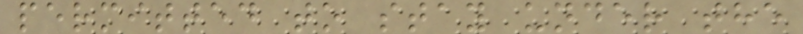permitted to stay under the
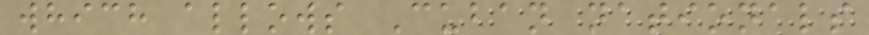which allows Cuban nationals
